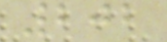202
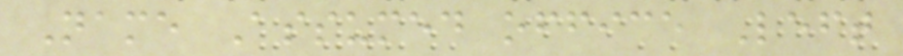Name Assumed office Left
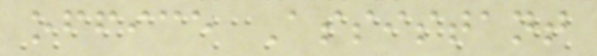office Assistant
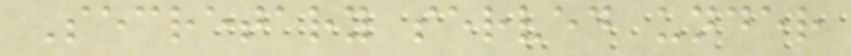Secretary served under
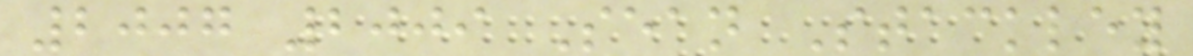2007 2009 Sean Stackley
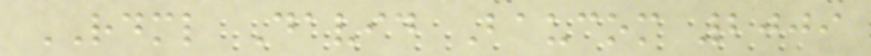RDML David Baucom 2009
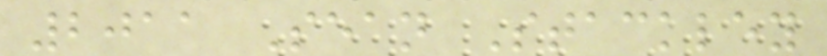2011 Sean Stackley
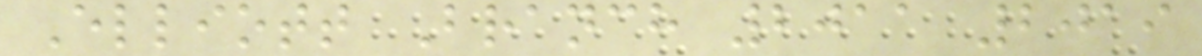Elliott Branch 2011 2019
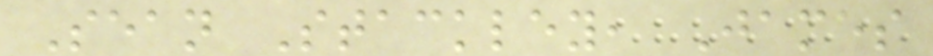Sean Stackley, James
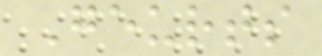Geurts
